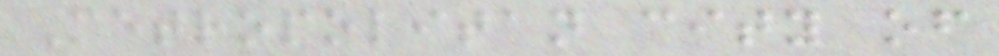Metropolitan city of
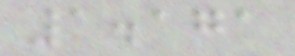1.171
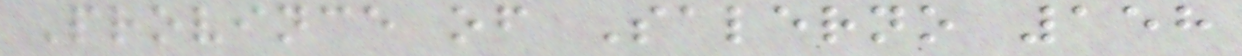Province of Salerno 158
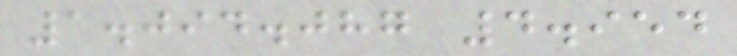1.094.087 4.954
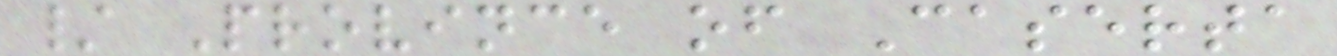/ Province of Caserta
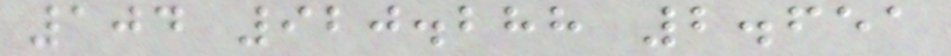104 920.288 2.651
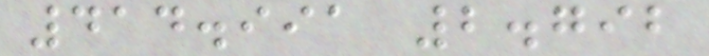414.991 2.792
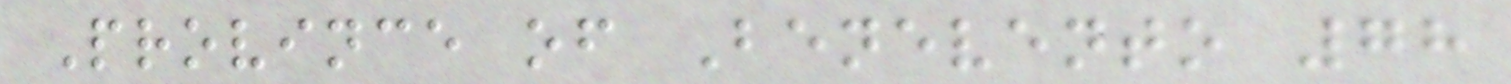Province of Benevento 78
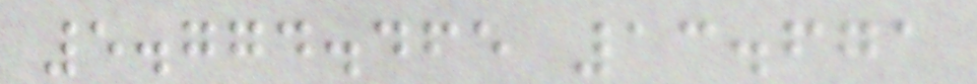5.774.465 13.671
